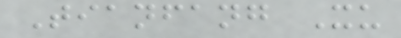Tianfang Xu
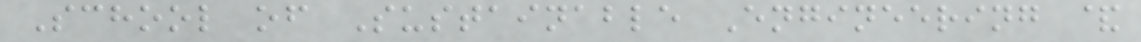School of Sustainable Engineering &
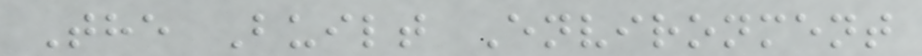The Built Environment
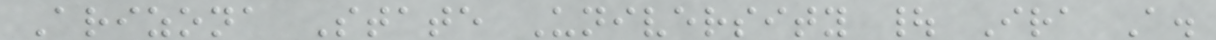Arizona State University | Ira A.
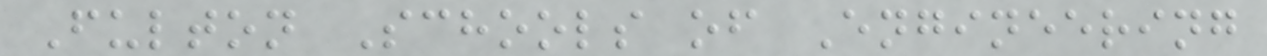Fulton Schools of Engineering
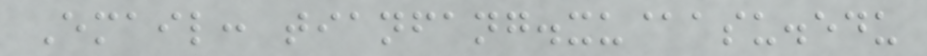Email: tianfang.xu@asu.edu
